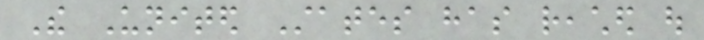The United States has reached out
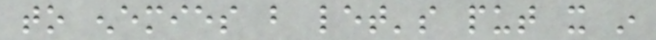to enemies but let's put it in
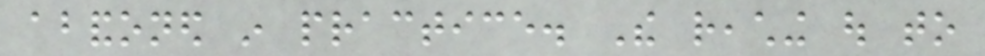abandoned in practice. The reaching out to
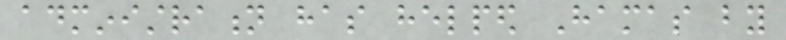administration has helped Hamas by
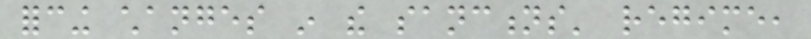forcing changes in the sanctions' regime,
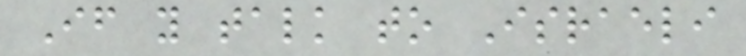If you talk to Israeli
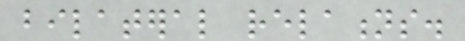bilateral relations.
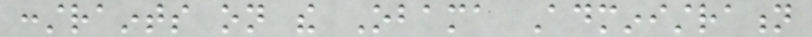constraints on the Obama Administration
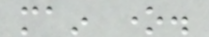main one.
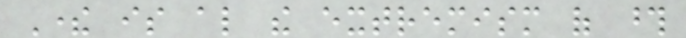There is also the extremism of those
